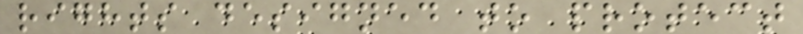rights designed to protect
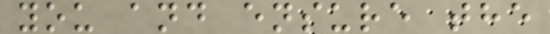you and ensure the
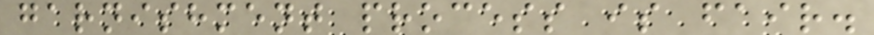garnishment process is fair.
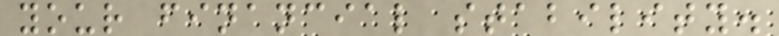your financial stability.
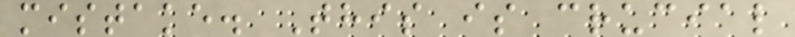mistake. This is crucial
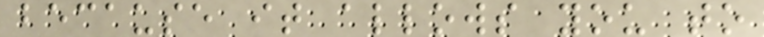because it allows you to
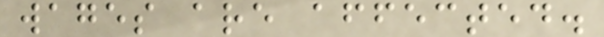wages are affected.
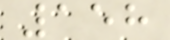158
